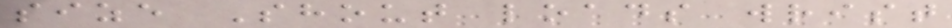size Shout loads wrist
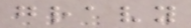gravy
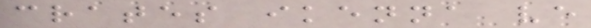crates ikenna ve
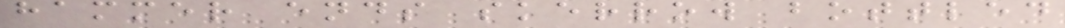hammer ends skerrow bottled
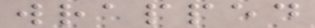wrapped
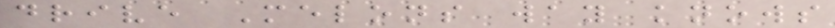drive Melons way knows
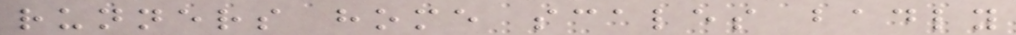runners home scales badly
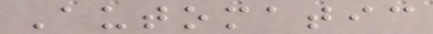Automatic
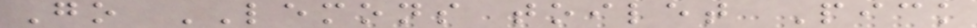Go LEMONS toilet Pick
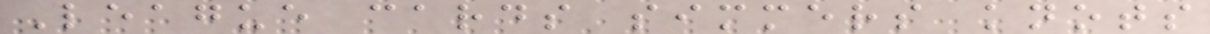League cards simmers knots
